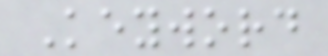Keyword
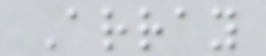Array
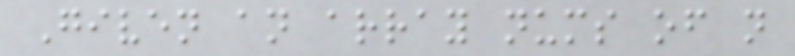Given an array nums of n
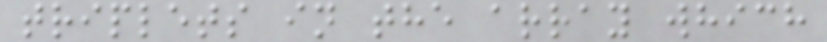triplets in the array which
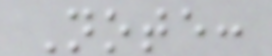Note:
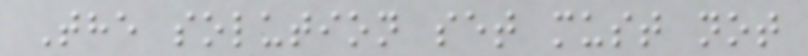The solution set must not
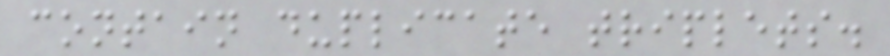contain duplicate triplets.
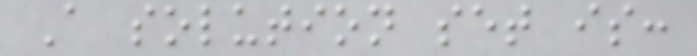A solution set is:
